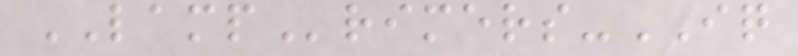LAMPrimers-IQ
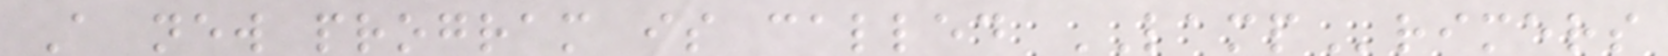A new program is called LAMPrimers
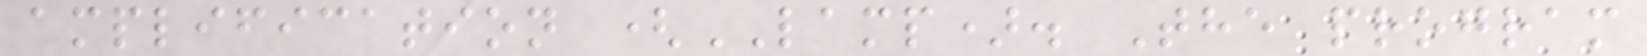amplification (LAMP). The program
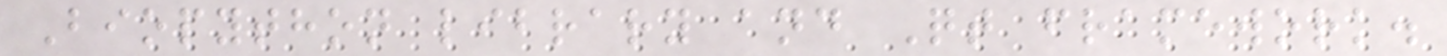Biopython library and Qt framework.
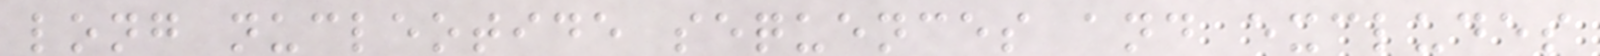long nucleotide sequences and excludes
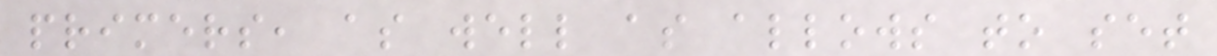primers, as well as allows to set
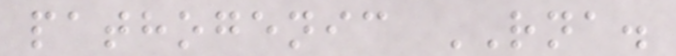pathogenic RNA.
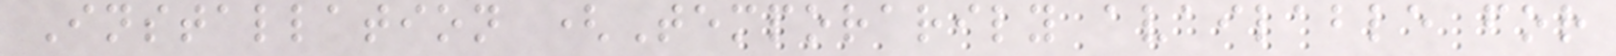Installation (Temporarily available for
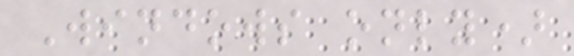Windows only)
